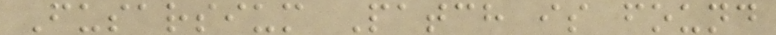Fusarsium Patch is found
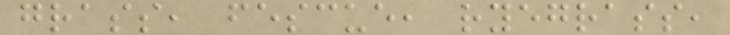grass, fescue, ryegrass,
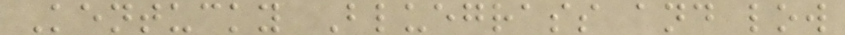Kentucky Bluegrass and low
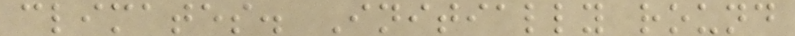climates. Initially round
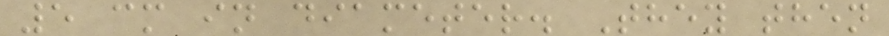5 cm in diameter. They then
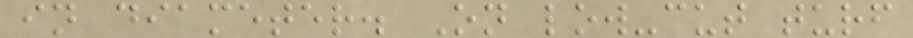in diameter. On low-cut turf
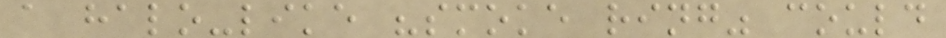a halo-like "smoke ring" could
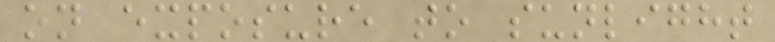on exposure to sunlight
